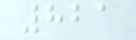821
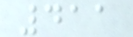411
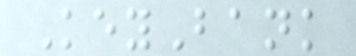KeyBank
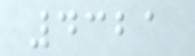4321
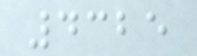4325
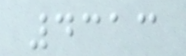4313
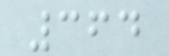364
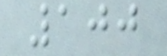100
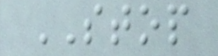STOP
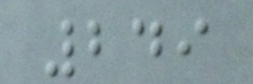249
